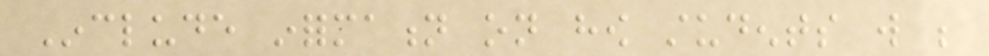Include information on how students will be
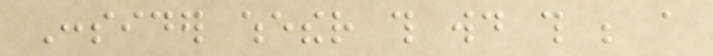Consider whether this would this be a
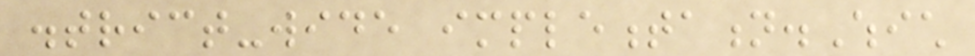district-wide implementation.Which
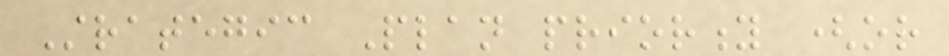Strategic Plan priority (or
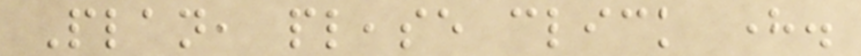Plan, please click here.
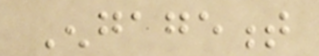Engagement
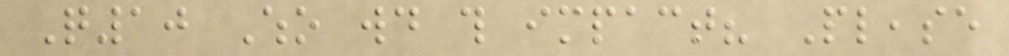Q10 Who would this impact? Please
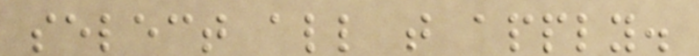select all that apply.
